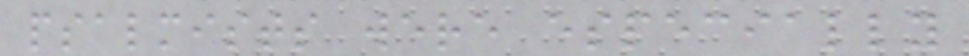psalmists were especially
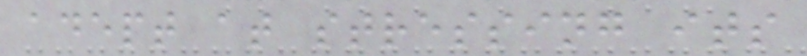adept at stressing its
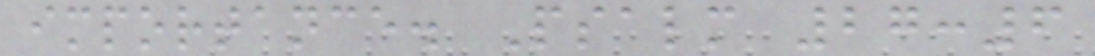importance. Psalm 27:6
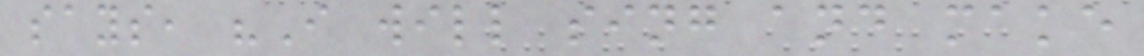says, "I will sing and make
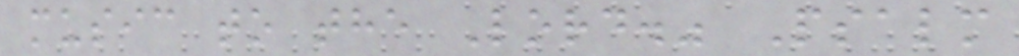music to the Lord." Psalm
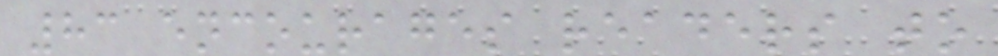83 encourages readers to
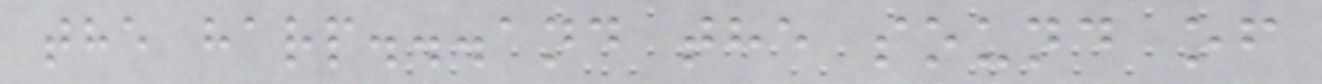the harp...and the sound of
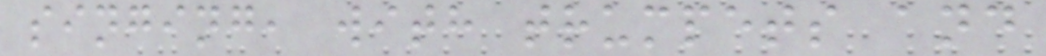singing, with trumpets and
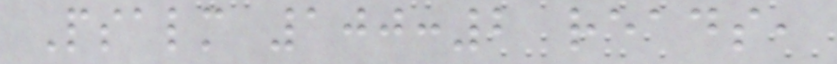Psalm 100:2 reads,
